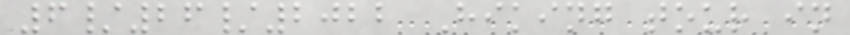6/26/2022 Hiking tour in
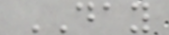DAY
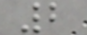2
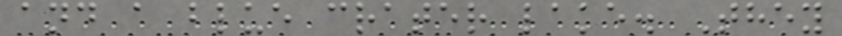and a blue crater lake. They
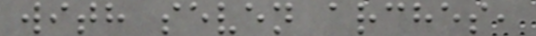with seven arches,
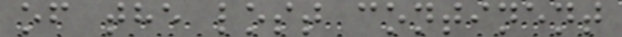of the lost continent
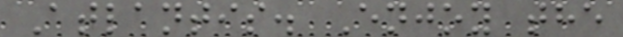Atlantis. Enjoy the
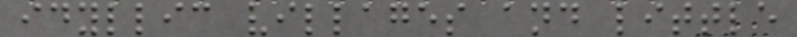idyllic villages and little
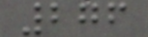276
